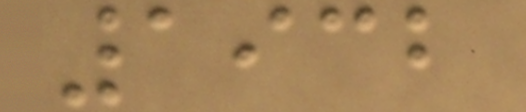1932
